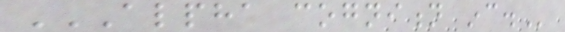ALPHA COGNITION INC.
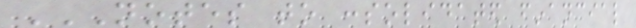NOTES TO CONSOLIDATED FINANCIAL
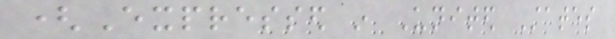(Expressed in United States
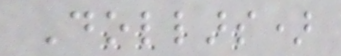Dollars)
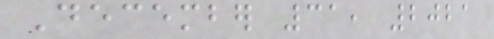December 31, 2021
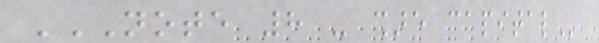NOTE 8 - SHARE CAPITAL
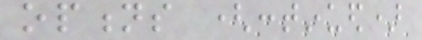options (continued)
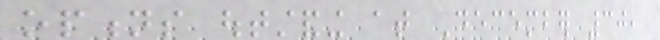options outstanding at December 30,
